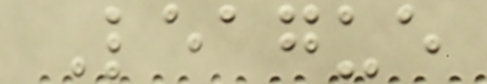League
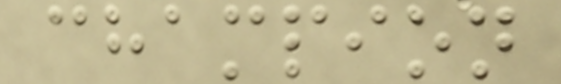champion
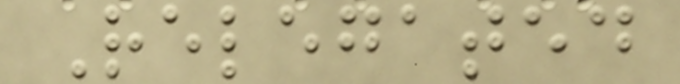Relegated
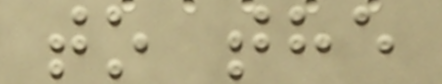to the
